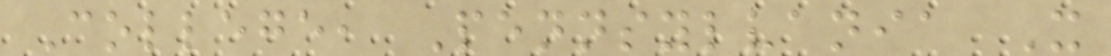College, Pennsylvania X
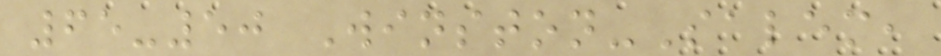65-50 Winston-Salem,
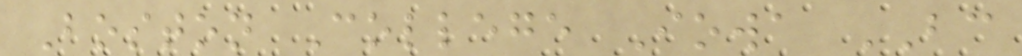Boston College Iowa BC
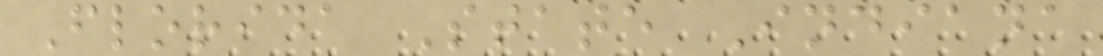Florida State Indiana
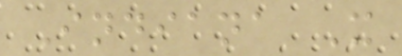Indiana X
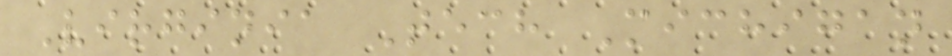Virginia Tech Michigan
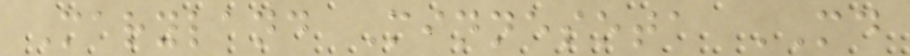Maryland Minnesota MD
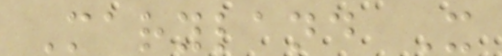Maryland X
